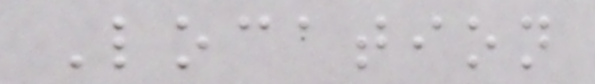Location
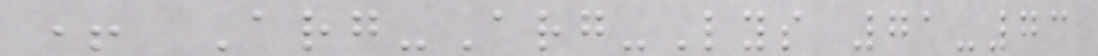+ Arg-Arg-Lys 71-73
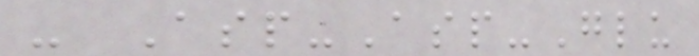- Asp-Asp-Glu
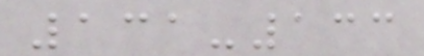131-133
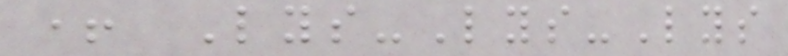+ Lys-Lys-Lys
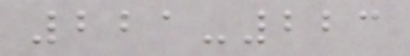221-223
